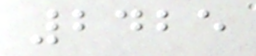2425
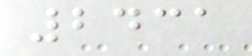2431
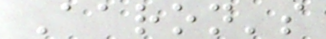Aaron's
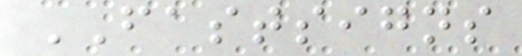FASTSIGNS
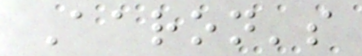Aaron's
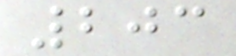203
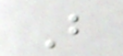B
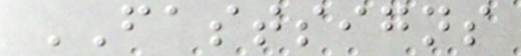FASTSIGNS
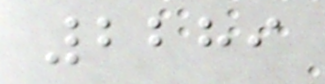2289
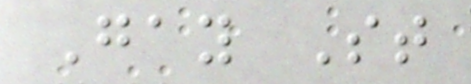Gay St
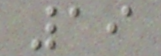19
